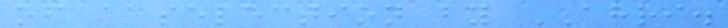of a selection by AHRI.
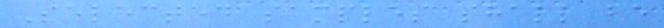Selected samples shall be
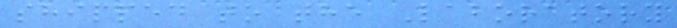shipped to the Laboratory
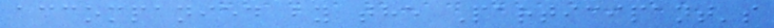accompanied by the Participant's
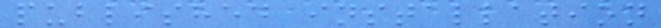published installation
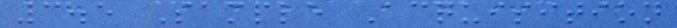3.5 Sample Acquisition
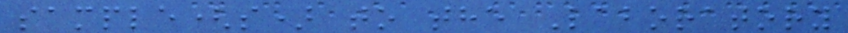sample(s) to the Laboratory
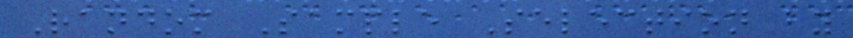Random Sample Selection by
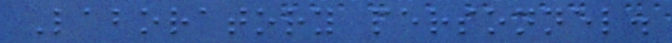Laboratory personnel.
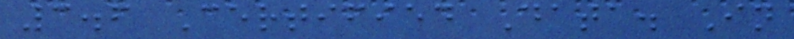3.6 Certified Data. In
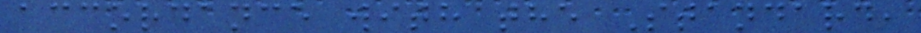accordance with the Standard,
